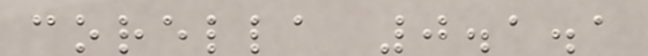corella 0.1.1
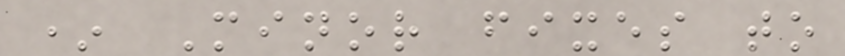* Minor fixes to
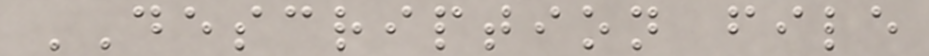DESCRIPTION file
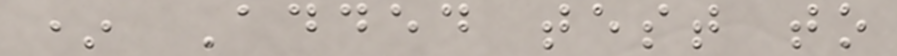* Added test to
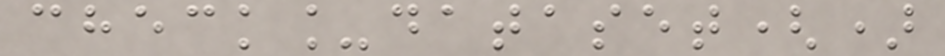check_dataset()
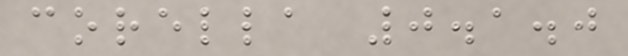corella 0.1.0
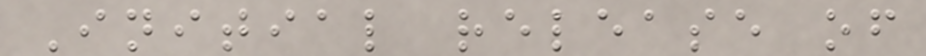Initial release of
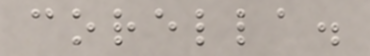corella.
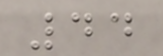44
